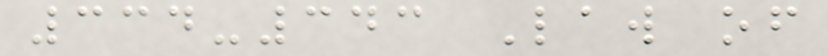334-343 Law of
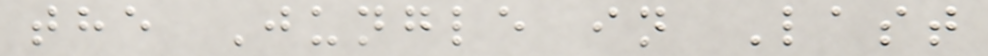the Jungle in Last
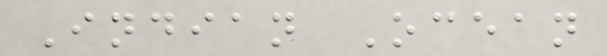Indian Ocean
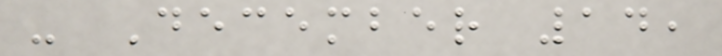- December 14,
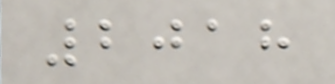2018
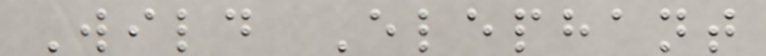Wild Elephant
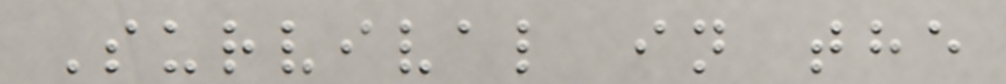Survival in the
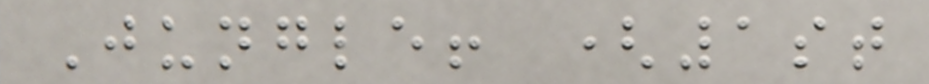Jungle! (1st
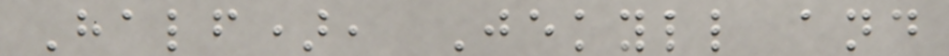Half), Jekyll and
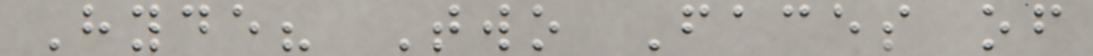Hyde? Two Faces of
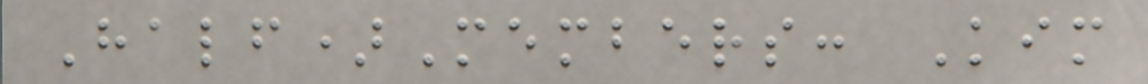Half)Members: Kim
